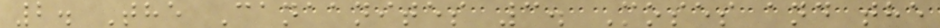2. The Canaanites 3. Moses and the
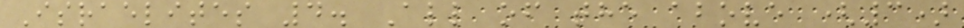Israelites 4. All of the above (3)
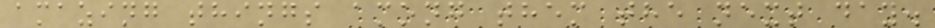amazing things among them the next day.
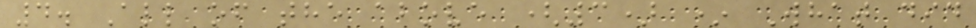4. All of the above (3) * What did
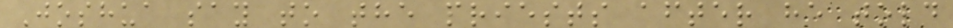Joshua say to the priests after he told
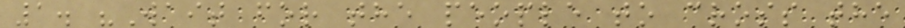1. "Wait for the people to cross the
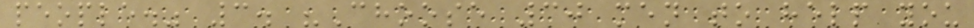people." 3. "Choose 30 men to help you
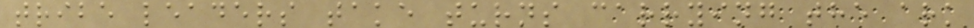tribe leaders take turns carrying the ark
